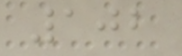102
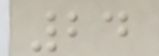24
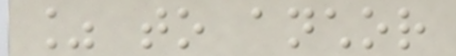% to anchor
